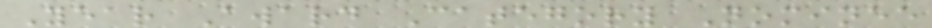Year Award Category Nominee
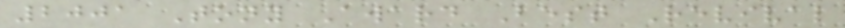2001 Tony Award Best Revival
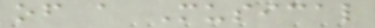of a Musical
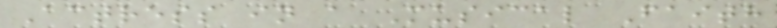Actress in a Musical Faith
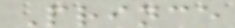Prince
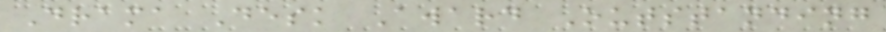Drama Desk Award Outstanding
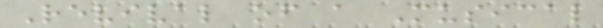Revival of a Musical
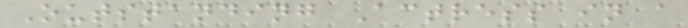Outstanding Actress in a
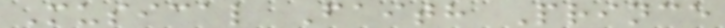Musical Faith Prince
